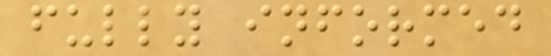fully informed
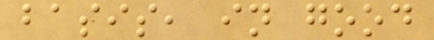basis, in good
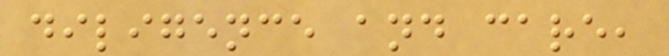diligence and care,
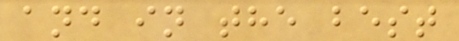and in the best
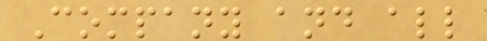Company and all
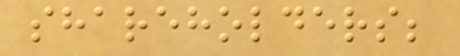shareholders;
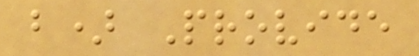b) Provide
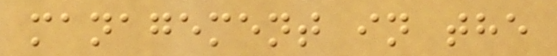management in the
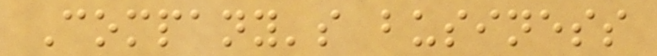Company's business
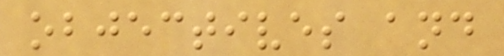objectives and
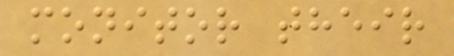monitor their
